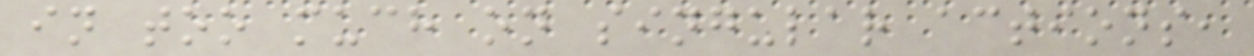in too much on singular actions,
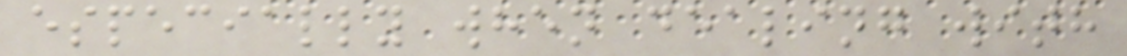especially when dealing with
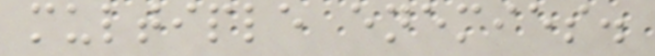multiple enemies.
